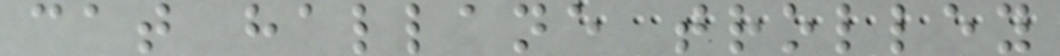cat hallane trolley
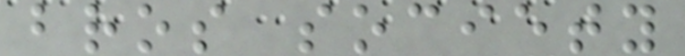bros society
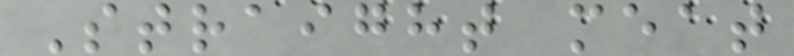Straight meat
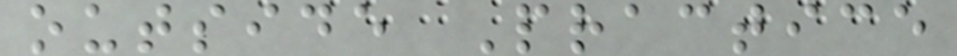outside Practice
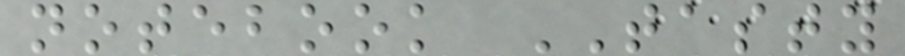notebook TASTY
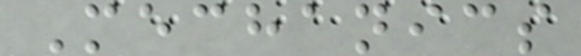Mechanics
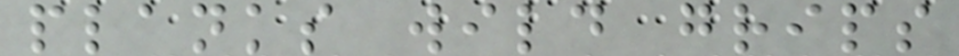planks wild grips
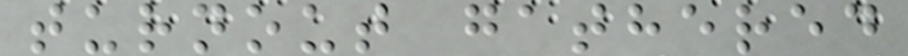turnout gathered
